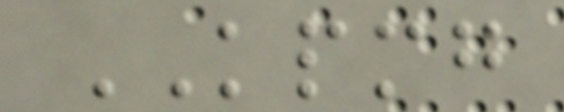KPMG
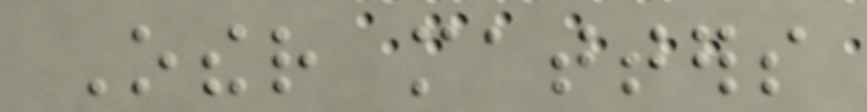Other matters
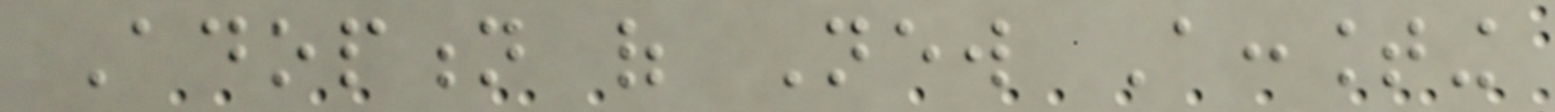Adoption of New Accounting
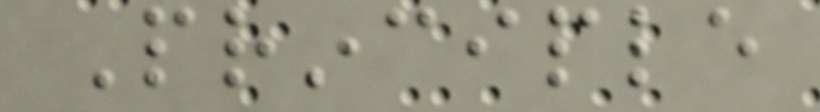Principle
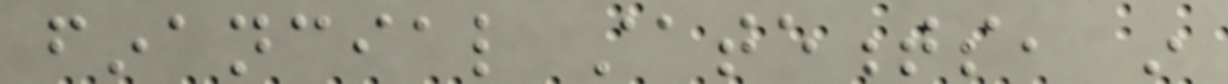financial statements, in
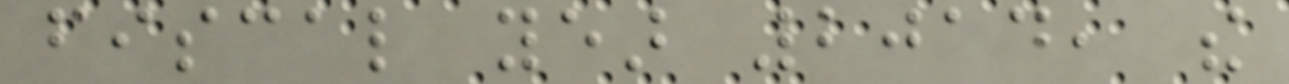fiscal year 2014, the
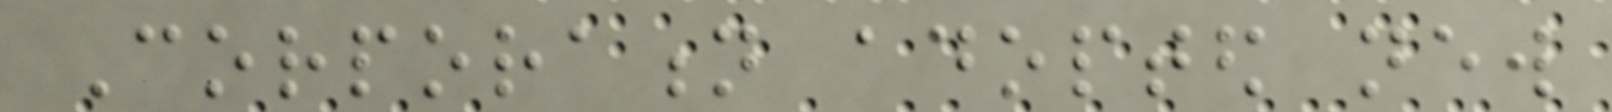Corporation adopted new
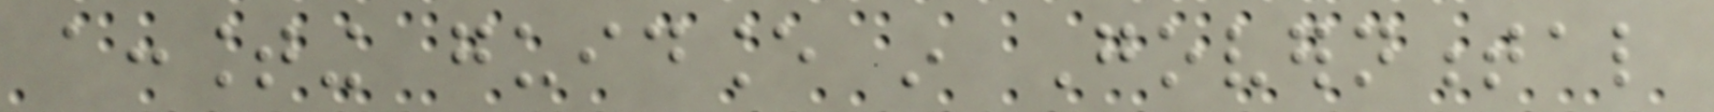accounting guidance in Governmental
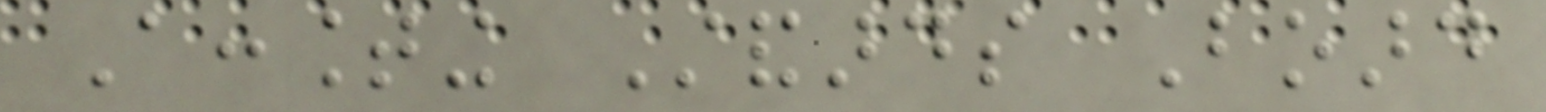Accounting Standards Board
